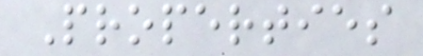Properties
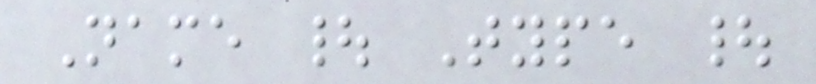Name | Type |
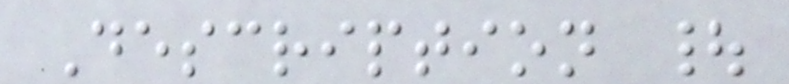Description |
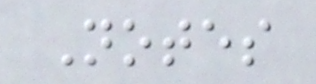Notes
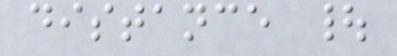distance |
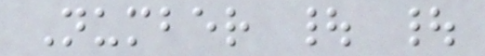Number | |
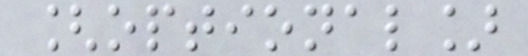[optional]
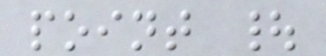point |
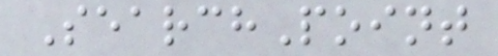SearchPoint
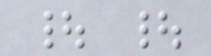| |
